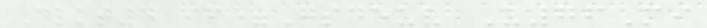Clkt4 if=Gsdeuv U76Mi
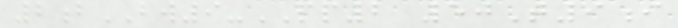2bBW9-PP2 50T9i
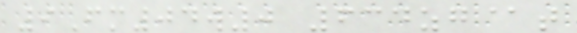9Fm04w0 634zg@t
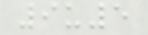9u5
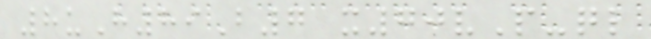8uH89B7 x70vP-ql
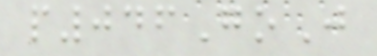p046GoJ
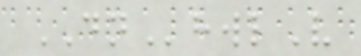DNhwlV
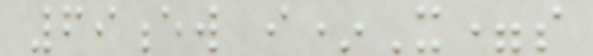69ew i*X=s
